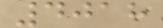4018
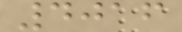4016
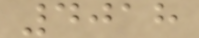4018
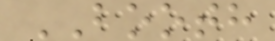BOOTH
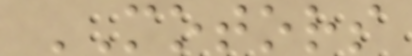MOTORS
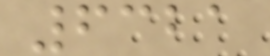6321
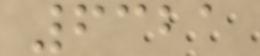6321
